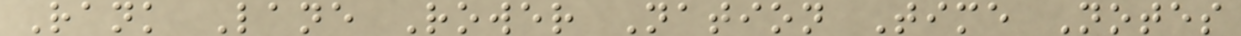Rank Lane Rower Nation Time Notes
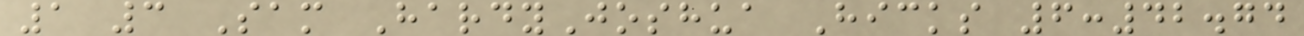1 3 Sam HardyJoshua Hicks 6:42.74
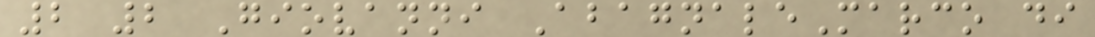2 2 Giovanni AbagnaleMarco di
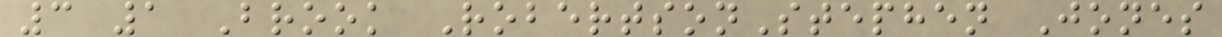3 1 Brook RobertsonStephen Jones
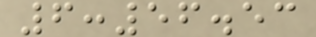6:56.53
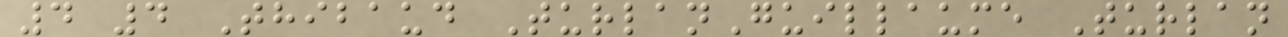4 4 Thibaud TurlanGuillaume Turlan
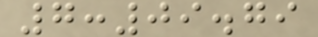7:09.79
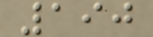190
